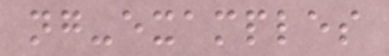ng-examples
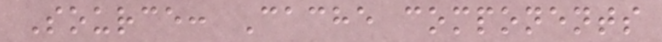Source: Cache components
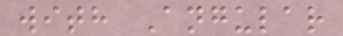with Angular
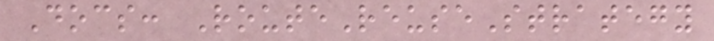Docs: RouteReuseStrategy
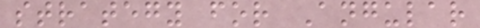strategy for Angular
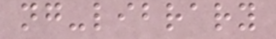ng-library
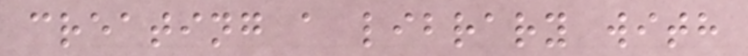creating a library with
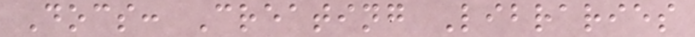Docs: Creating Libraries
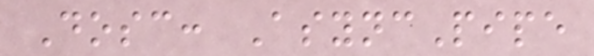Dosc: AsyncPipe
